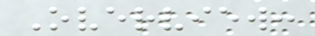Overview:
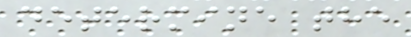determine the
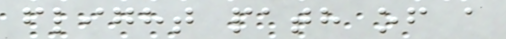flight path of a
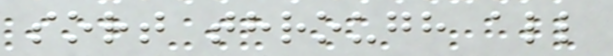sort through all
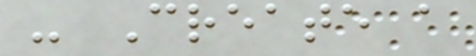- Create a
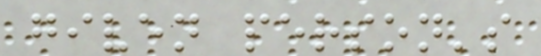given person's
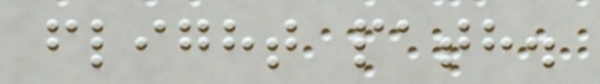flight path.
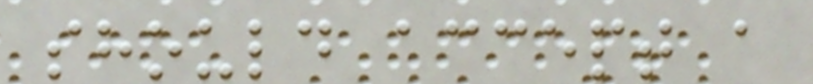should accept a
